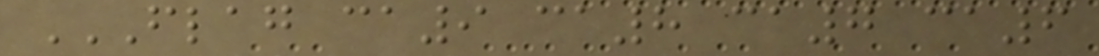FLAG CA9 CA8 CA7 CA6
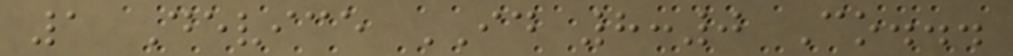1 Device ID 8:0 Co...
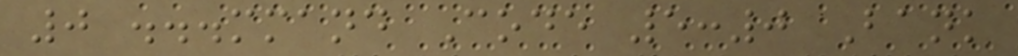0 ...mmand Code 5:0 Bank
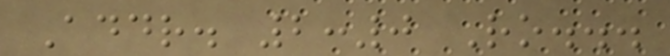Addr. 2:0 Ro...
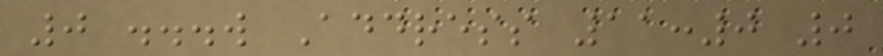0 ...w Address 11:0 0
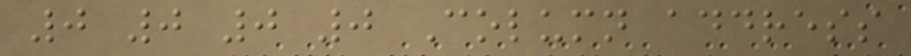0 0 0 0 Column address
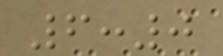6:0
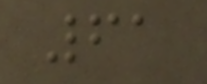61
